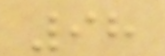98
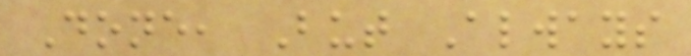Done, But Always
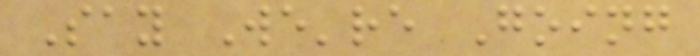Say We're Going
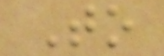To
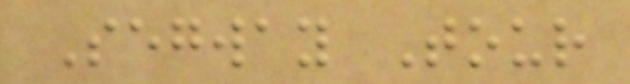Segway Tour
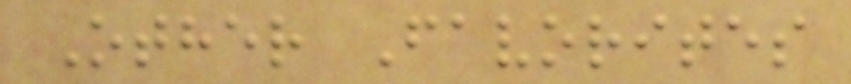Other Favorites
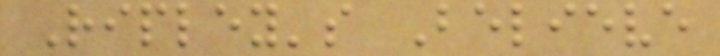Ripley's Believe
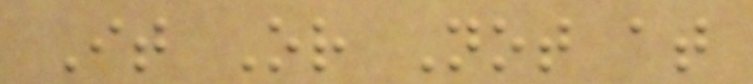It Or Not at
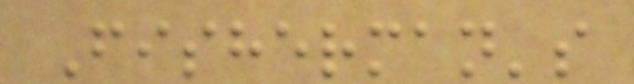Fisherman's
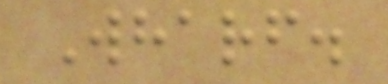Wharf.
